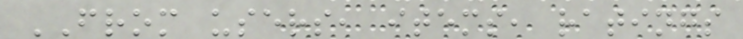FROM users, items, ratings
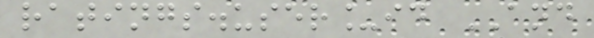ratings.user_id AND
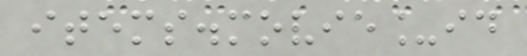items.movie_id
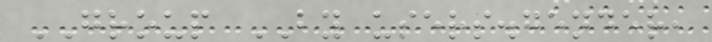GROUP BY users.gender,
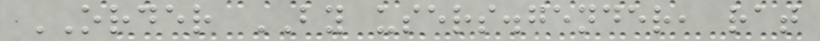ORDER BY users.gender, rat
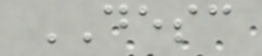DESC
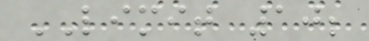LIMIT 10;
